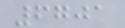6701
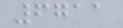6711
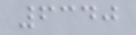6340
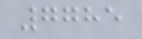7785
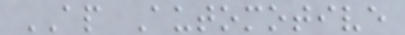AP Automotive
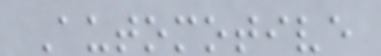Automotive
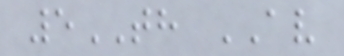5TH AV
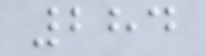284
